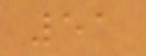51
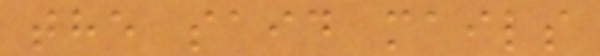the said mails
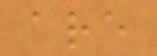are
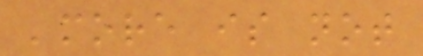'more is not
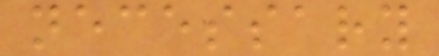necessary
